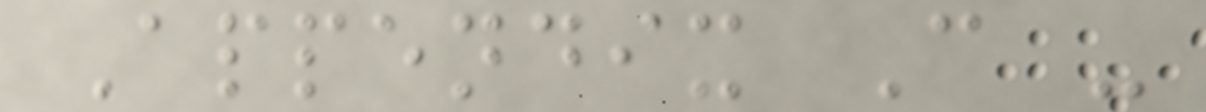Appendix C -
